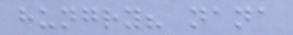hungry? nana
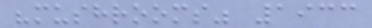"mushrooms" 1933
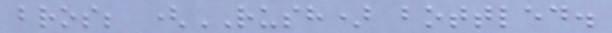bros; (RUSH) bottled.
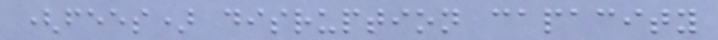(fees) disruption capacity
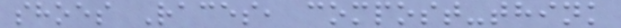shoes Races, compost-think
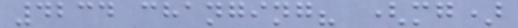4234 changing? (mg)
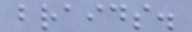braids.
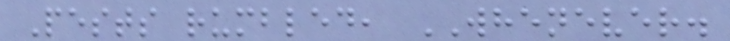Pests rumbled, WHENEVER.
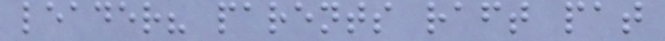leader? parents raft pat
